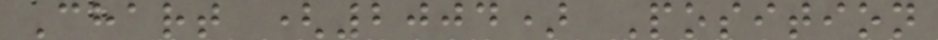Chart (2004) Position
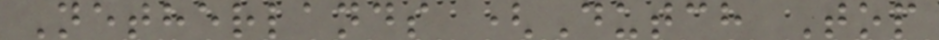Netherlands (Dutch Top
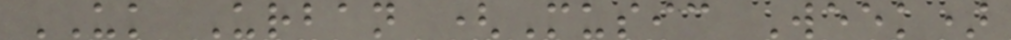UK Urban (Music Week)
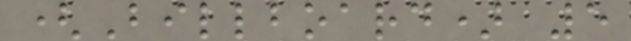(Billboard) 5
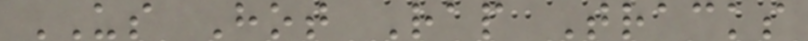US Hot Rap Tracks
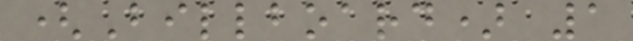(Billboard) 1
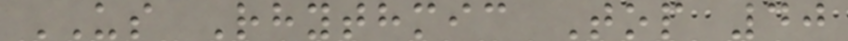US Rhythmic Top 40
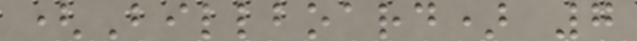(Billboard) 7
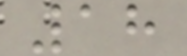18
